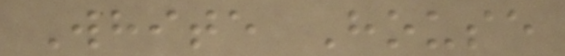White House
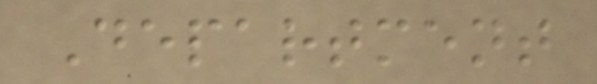Department
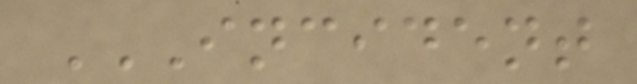INCIDENT
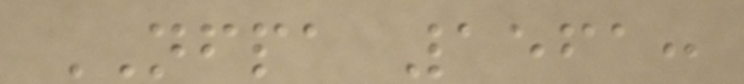NFPA 1561:
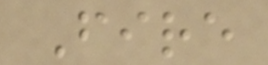Fire
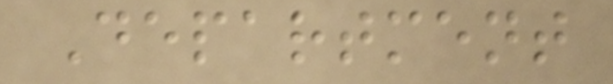Department
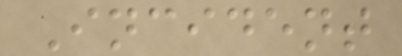Incident
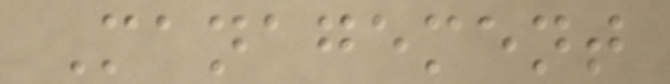Management
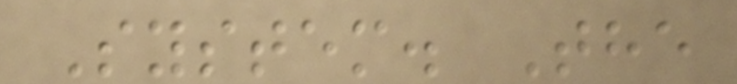System. The
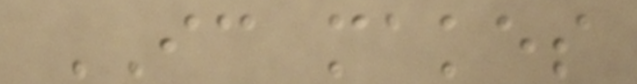IC makes
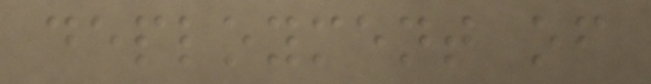deployment of
